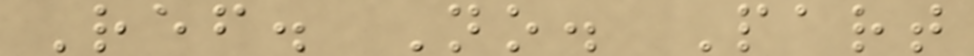Ref. No. Part
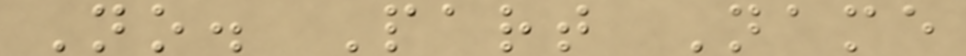No. Part Name
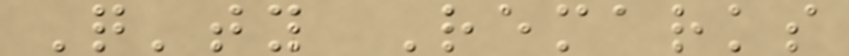Q'ty Remarks
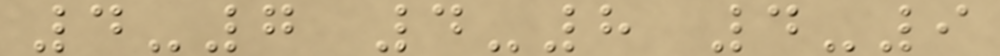4-7 4-8 4-9
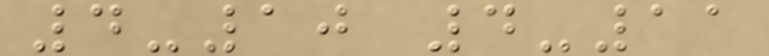4-10 4-11
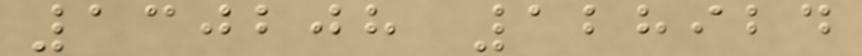130208 128924
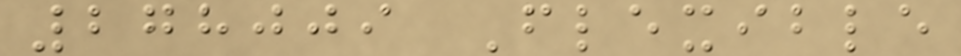278009 Flexible
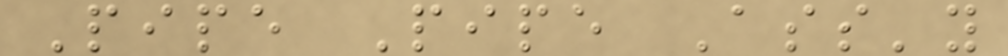Pipe Pipe Ass'y
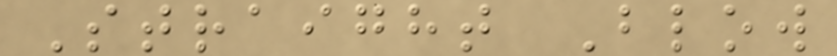Straight Blow
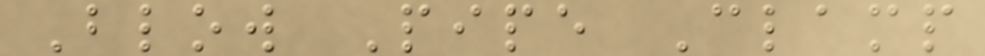Blow Pipe Clamp
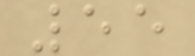55
